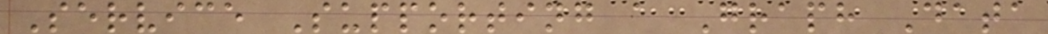Service Supporting a Graph Data
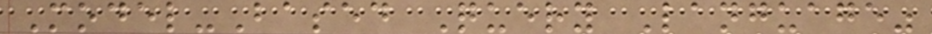Model-Based Query Language"
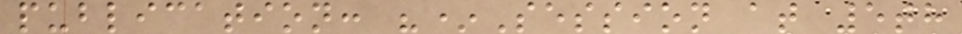publication: "*Session at 5th
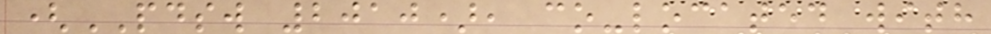(PDSW 2010), co-located with
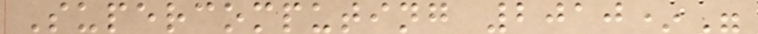Supercomputing 2010*"
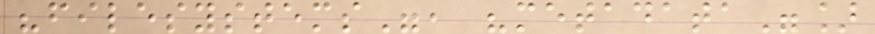"filesystems", "metadata"]
